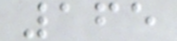165
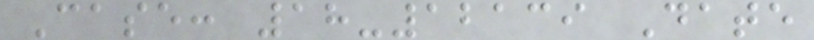Case: 18-12139 Date
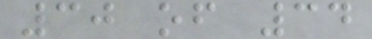30 of 34
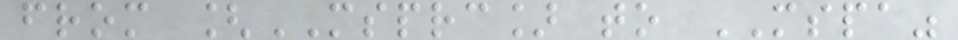from [MSPRC] to MSPA"
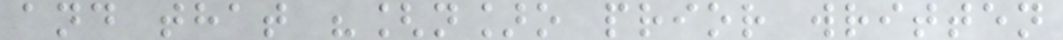and that "[n]o prior written
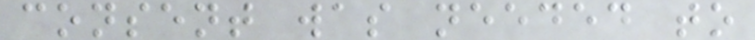consent was needed to
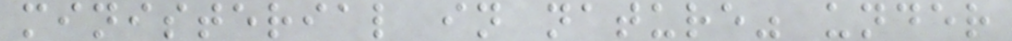ministerial in nature" under
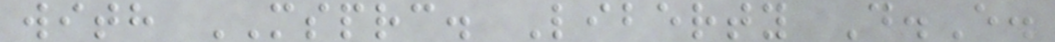with MSPRC. Liberty D.E.
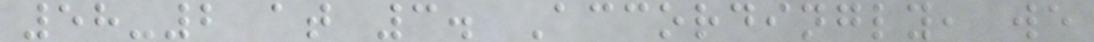58-2 at 3. Accordingly, we
